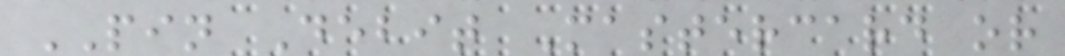PIN Debit Mastercard or
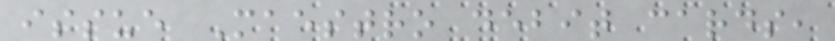issue Maestro debit cards,
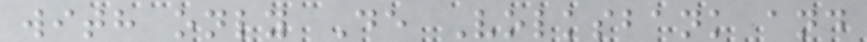with only De Volksbank and
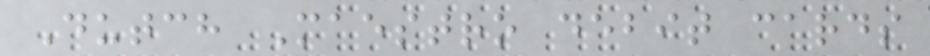Dutch Maestro debit cards
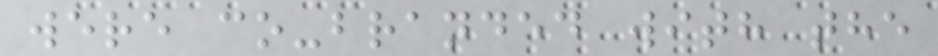were co-branded with the
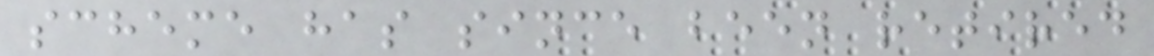scheme has since been retired
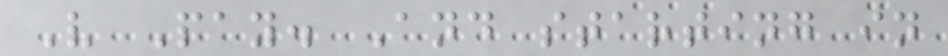V Pay. And starting in
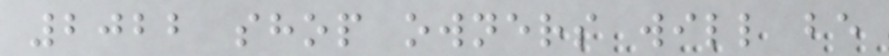2022 shop owners will be
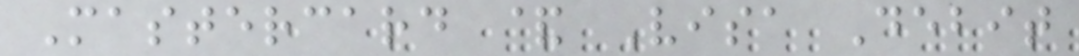Mastercard & Visa Debit
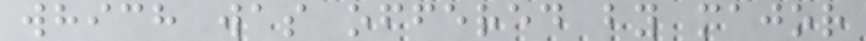which was offered by major
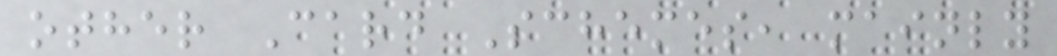other Card Schemes, mainly
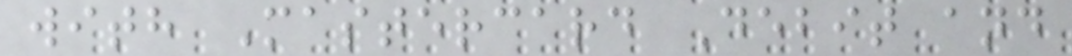with Mastercard Debit and
